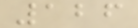126
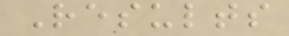Results
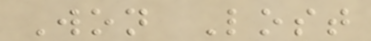Won Lost
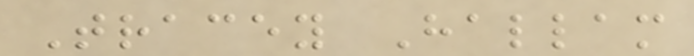Tracey Hallam
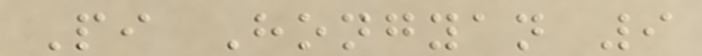Pi Hongyan 9
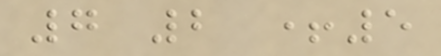7 2 +5
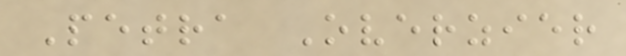Petra Overzier
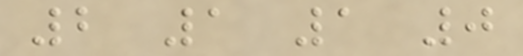2 1 1 0
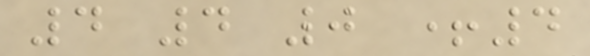4 4 0 +4
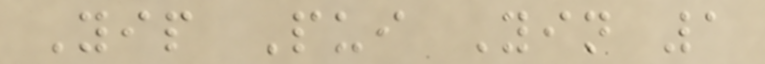Yip Pui Yin 1
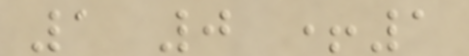1 0 +1
